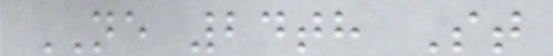NE 24th St
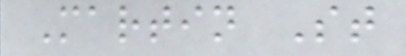Martin St
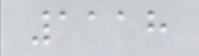1118
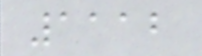1112
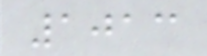1013
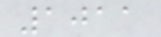1011
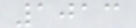1013
